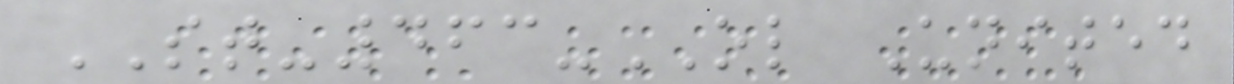ST-463-OL United
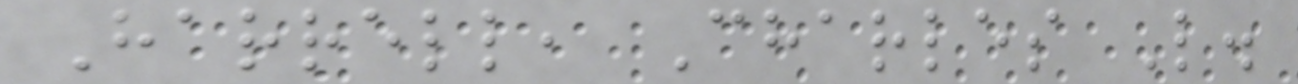Harrell, Charles L.
